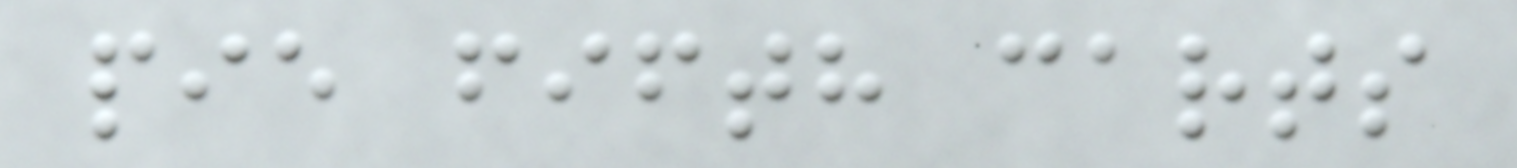pie fifth carts
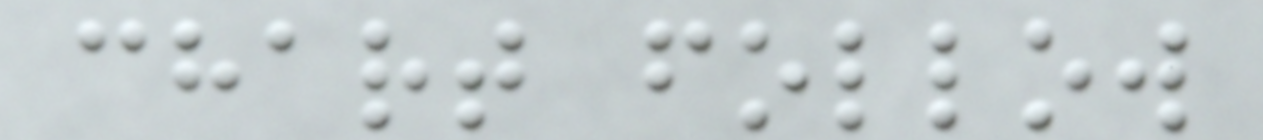chart follow
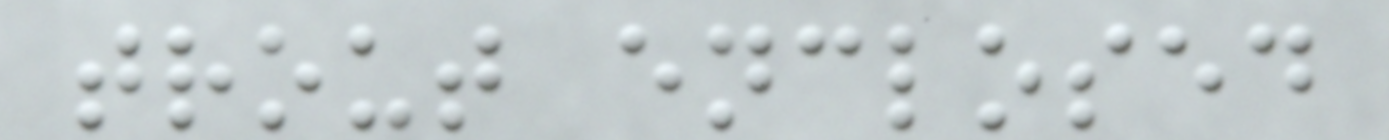trout enclosed
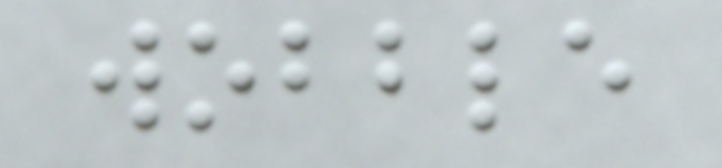wobble
